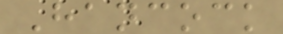Hancock
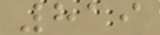819
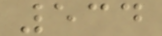534
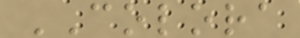COLORA
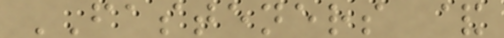FASTENERS &
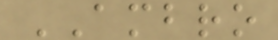AMBRO
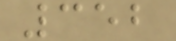352
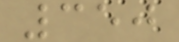350
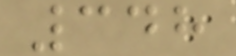348
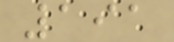191
